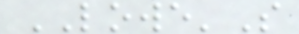LOWE'S
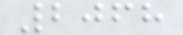2068
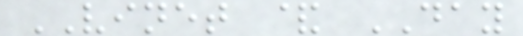VINET & DAY
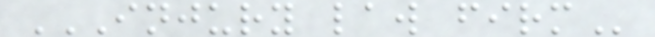INJURY LAW FIRM
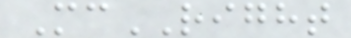McRIGHT
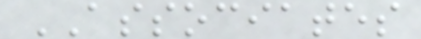ASSOCIATES
